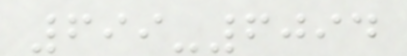699-6094
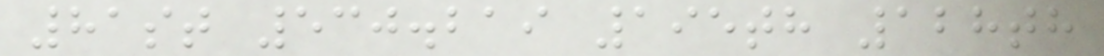81st 530.219 195th 128th
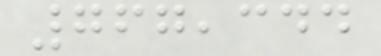767,344
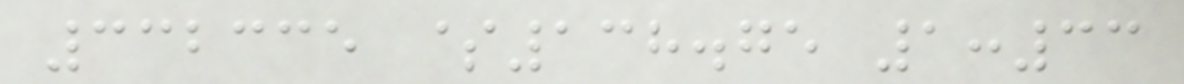332335 $138.75 1:33
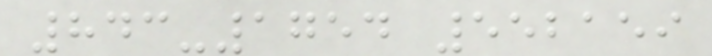843-1754 552159
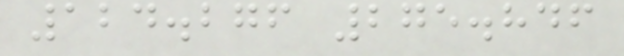124.276 275.846
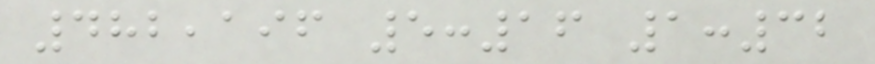482,196 5:16 1:32
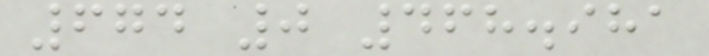674 0 468.981
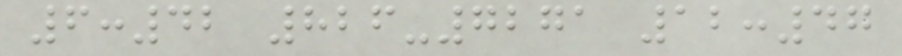6:42 826-7271 12:47
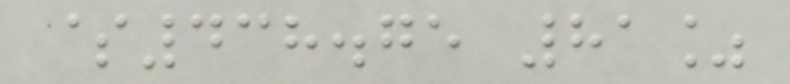$438.75 81%
